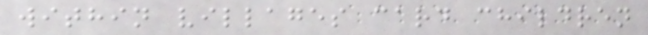within villages card children
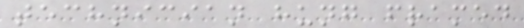technician hung framed
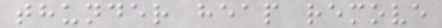thunder heap remove
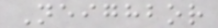Neighbor
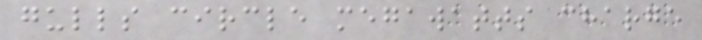gulls circle megawatts charge
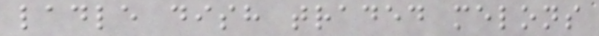ladle dish traded melons
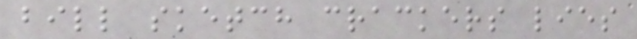bill sketch crackers lies
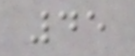45
